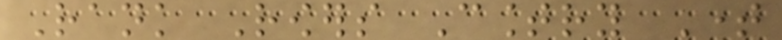Rank Rowers Country Time
